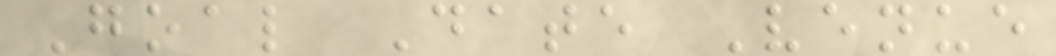Goal Date Venue
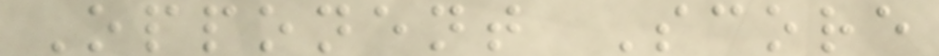Opponent Score
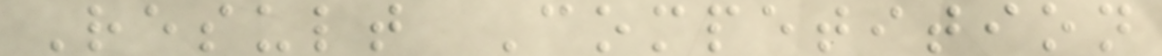Result Competition
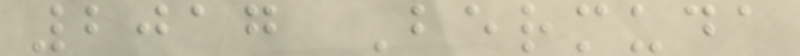2017 Bermuda
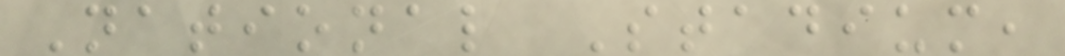National Stadium,
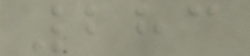283
